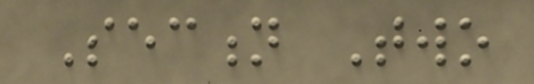Section Two
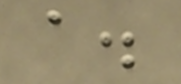a.
